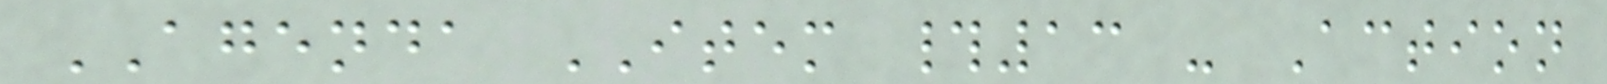AGENDA ITEM #13 - Action
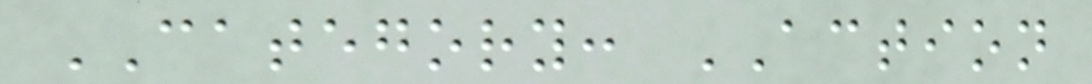CATEGORY: ACTION
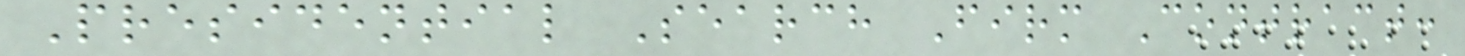Presidential Search Firm Contract:
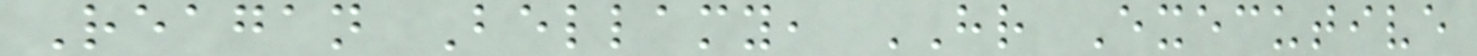Reagan Bellamy, HR Executive
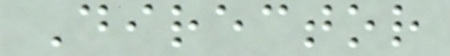Director
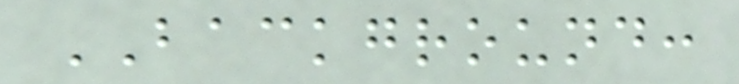BACKGROUND:
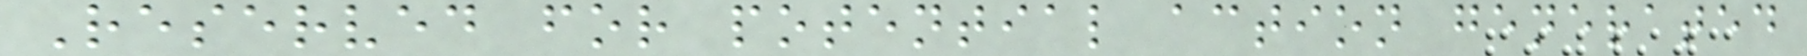Reserved for potential action generated
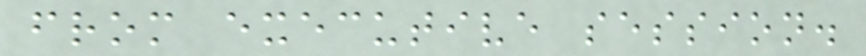from executive session.
